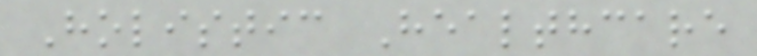Holistic Healthcare
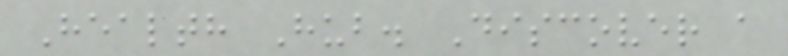Health Hub. Discover a
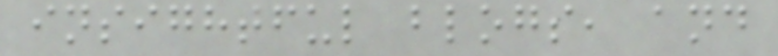insightful blogs, and
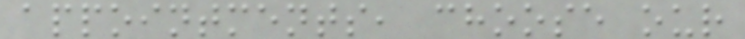appointments, choose our
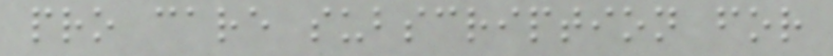pro care subscription for
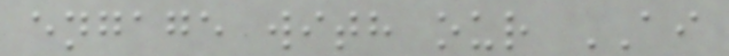engage with our AI
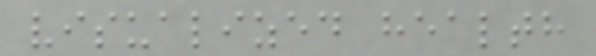visualized health
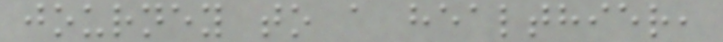journey to a healthier,
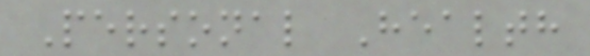Personal Health
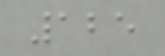125
